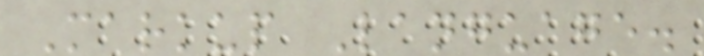Markup Language.
